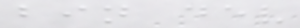bin dev
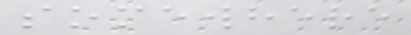somewhere
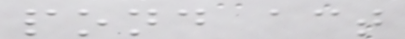pond act
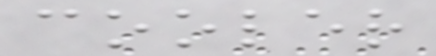cooler
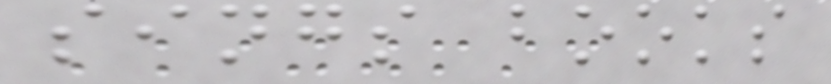sings books
